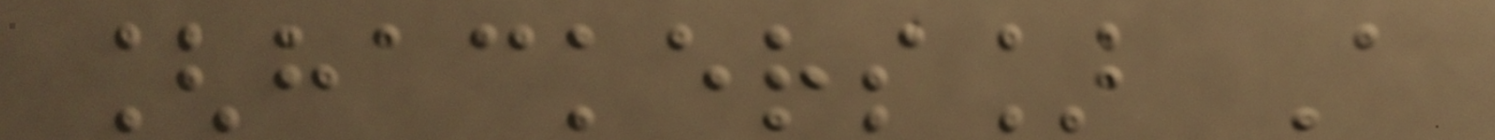[hackers] A
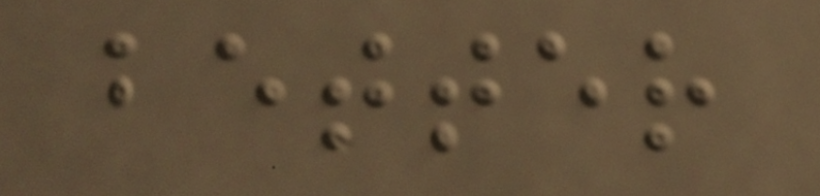better
